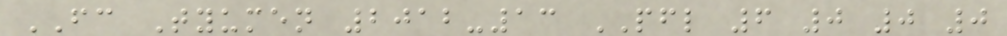FC Tyumen 2012-13 PFL 6 0 0 0
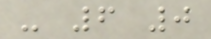- 6 0
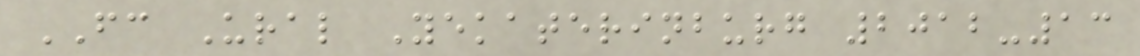FC Ural Yekaterinburg 2012-13
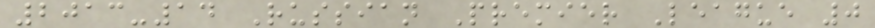2013-14 Russian Premier League 0
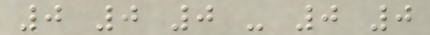0 0 0 - 0 0
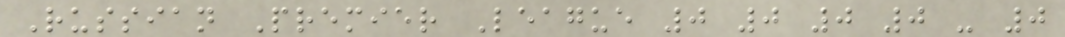Russian Premier League 0 0 0 0 - 0
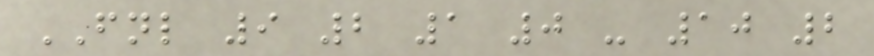FNL 9 2 1 0 - 10 2
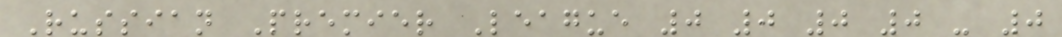Russian Premier League 0 0 0 0 - 0
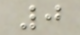0
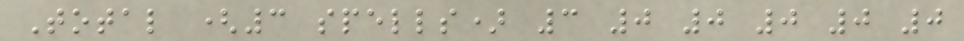Total (3 spells) 3 0 0 0 0 0
